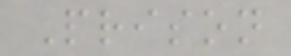Prison
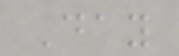Day
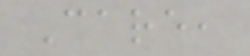Care,
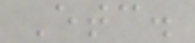Etc.
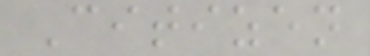Citizen
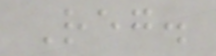Reg.
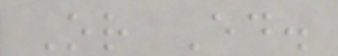Or Ed.
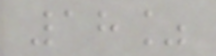18%
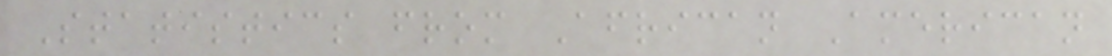Statistics from African American
